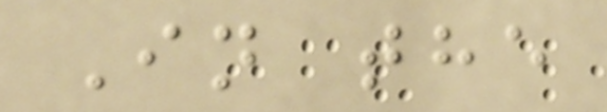In the
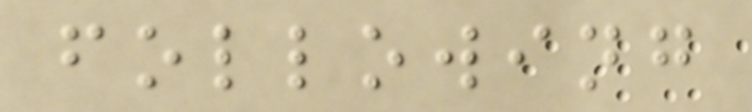following
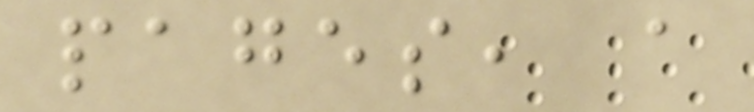pages, a
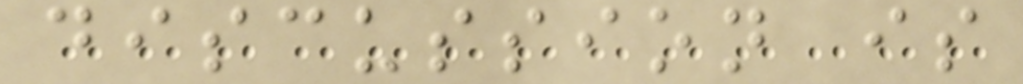discussion is
